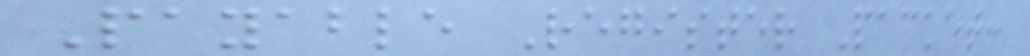Payable Register Packet:
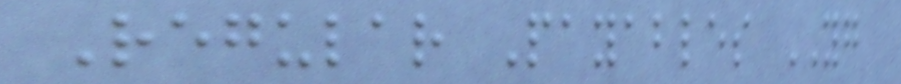Regular Payables YG
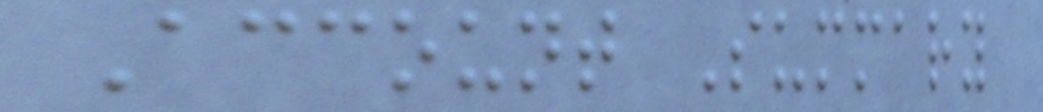Account Summary
